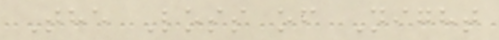The Loss of Night
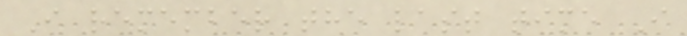I remember the last time I
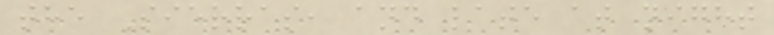the Sierras, and late at night
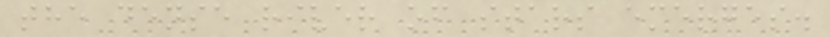the dense river of stars emerges.
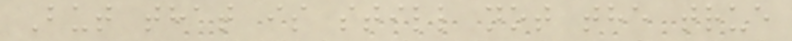But that is still not the true
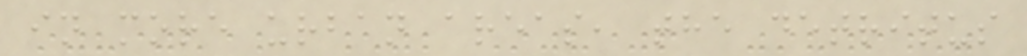in more urban areas, the detritus
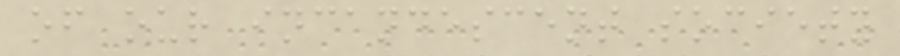of our incandescent society
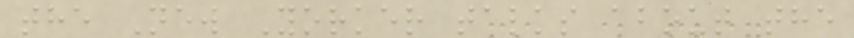the New Yorker talks about the
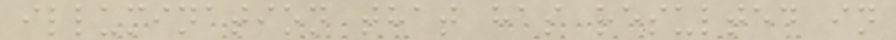illumination that has resulted in
